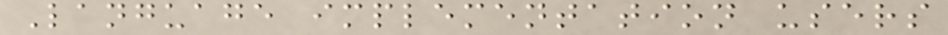Language implementation users
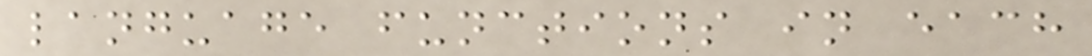language functions in each
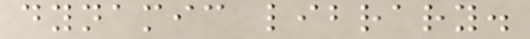dynamic library.
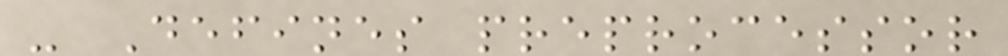- Defines preprocessor
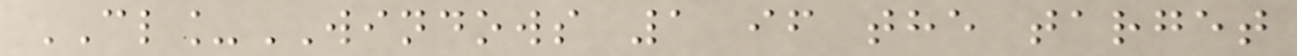CL_WINDOWS 1 if the target
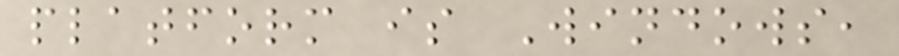platform is Windows,
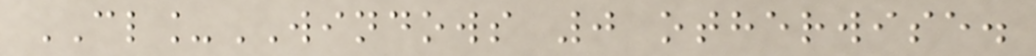CL_WINDOWS 0 otherwise.
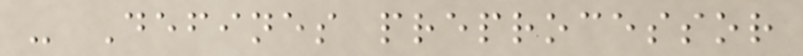- Defines preprocessor
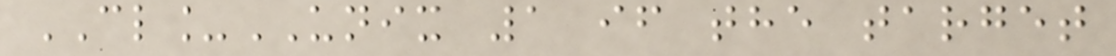CL_UNIX 1 if the target
